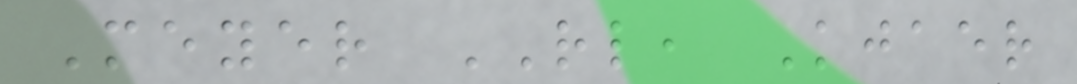Meyer RL, Kjaer
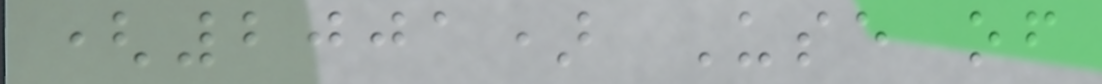(2001) Use of
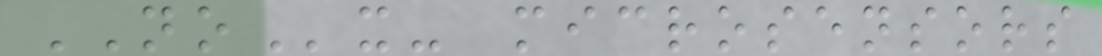NOx- microsensors
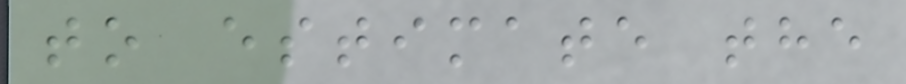to estimate the
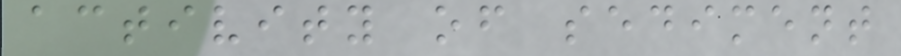activity of sediment
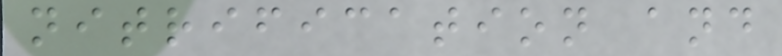nitrification and
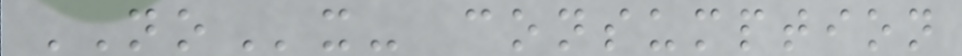NOx- consumption
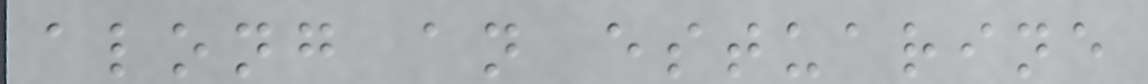along an estuarine
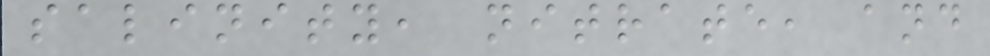salinity, nitrate, and
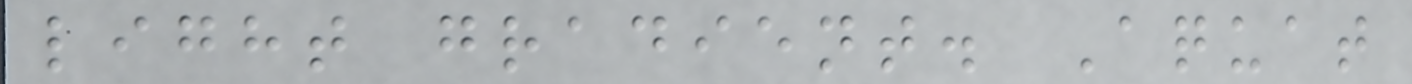light gradient. Aquat
